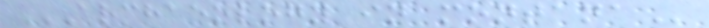ARCHAEOLOGY IN MONTANA
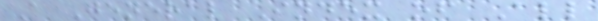A General Index of All
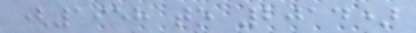(1958 to 2014)
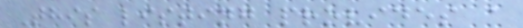This listing provides a
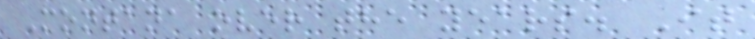Montana over the years. It
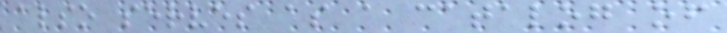also serves as a catalog of
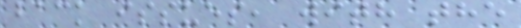back issues, with the
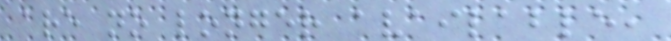are no longer available,
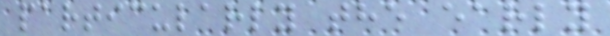particularly the early
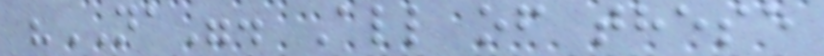"NA". All of these
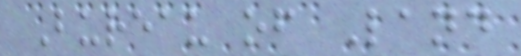Bureau of Land
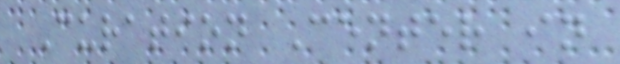Curation Center in
